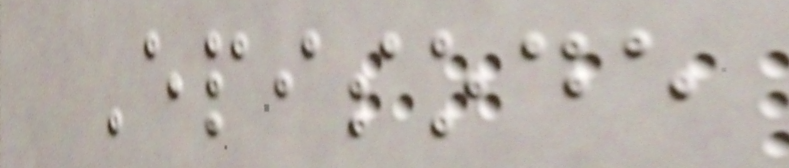Episode
